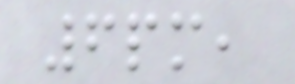6pm,
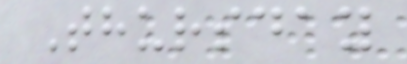Thursday
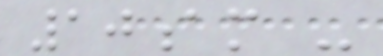10am -
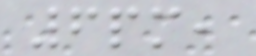6pm,
